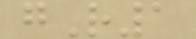gR1
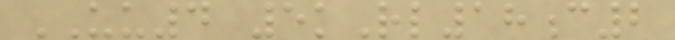UU4 5kRl18c2
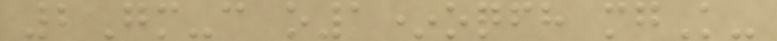2Gm-c o1*oqfh mgK-
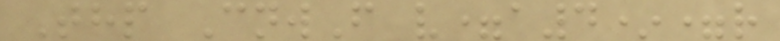Thp CnwF v=a4*=r
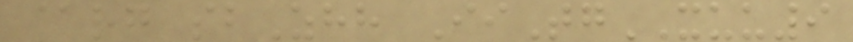@rg sbZhh IiTgXUU9
